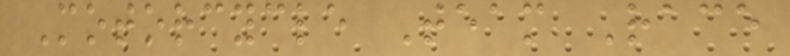Motorcycle Team Race
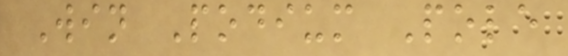Win Podium Pole
